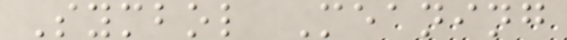Symbol Meaning
